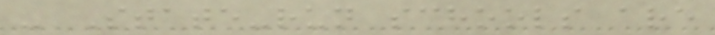- State-run schools are
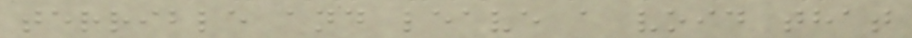terrible and leave a void that
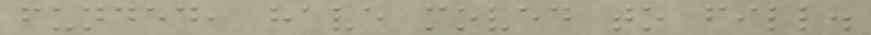funded, have moved to fill.
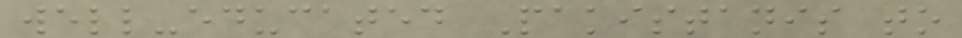well-educated Pakistanis to
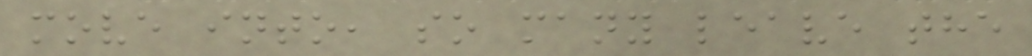move into, so many leave the
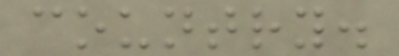country.
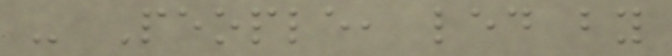- People, led by
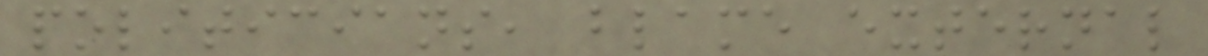politicians, blame external
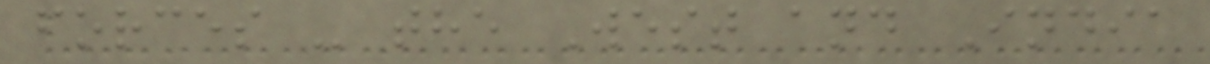forces - the West and India
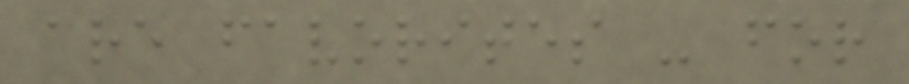are favorites - for
